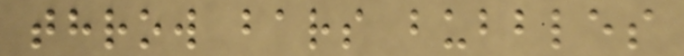throw bars bubbles
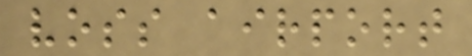voss airport
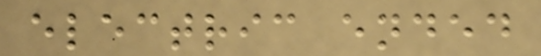electric ended
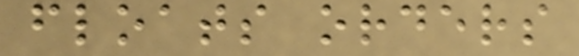floats orders
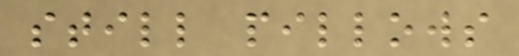still pillows
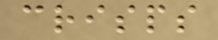crisps
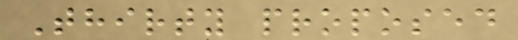Thirty proposed
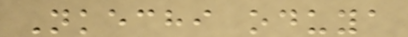Nkechi oduya
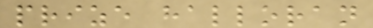prize halloran
